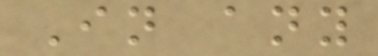In any
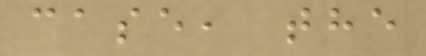case, the
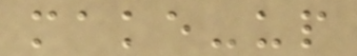make-up
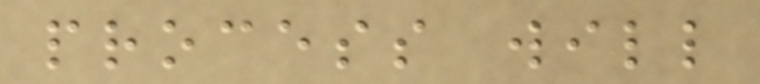process will
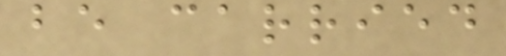be carried
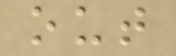out
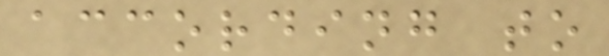according to
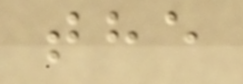the
